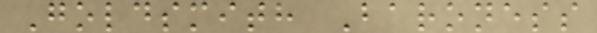Goldsmith Baroness
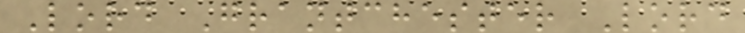Lord Grantchester Lord
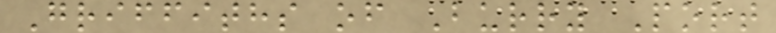Griffiths of Burry Port
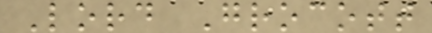Lord Grocott
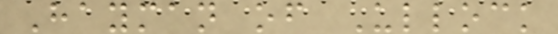Hayman of Ullock
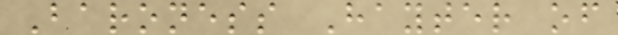Baroness Hayter of
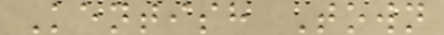Kentish Town
